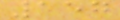157
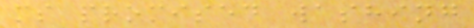ms promised washing
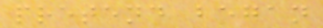pretend began
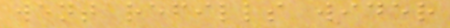went refills wider
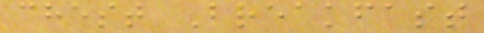chest Breakfast
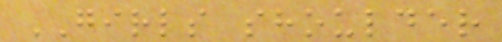GIRLS shoulder
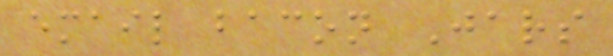email bacon Jars
